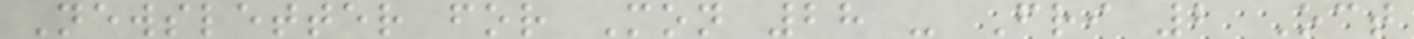Newsletter for Mon 28 - Fri 2 Oct
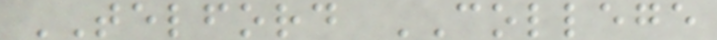TELFORD COLLEGE
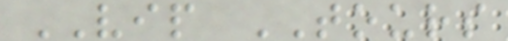VIP TOURS
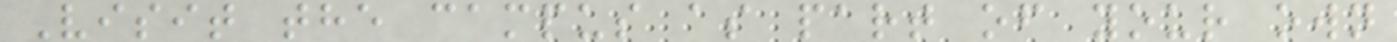Visit the campus as part of your own
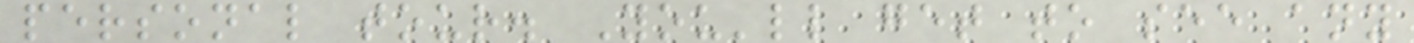personal tour. You'll get to see any
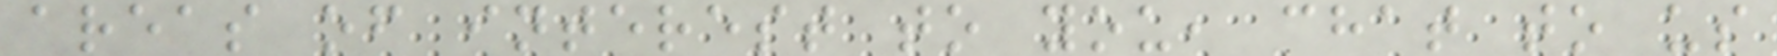areas of interest to you, chat to us
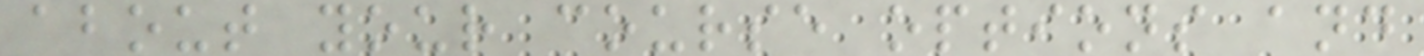about your course options and
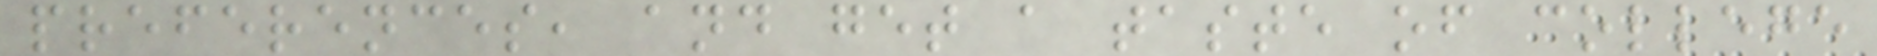preferences, and get a taste of college
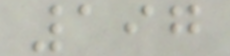197
